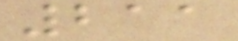211
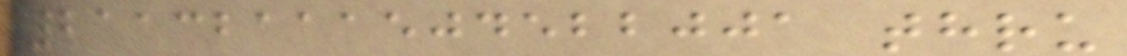21132111504522001 thru
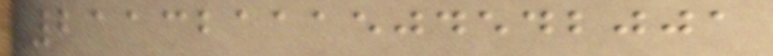21132111504542001
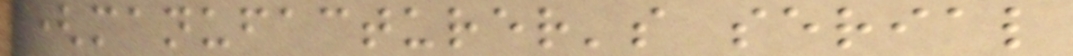(manufacturer's serial
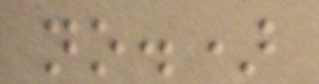no.)
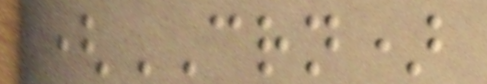(CRN)
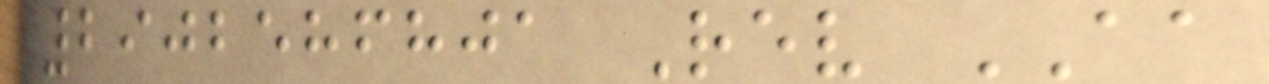2902586801 Rev AA
